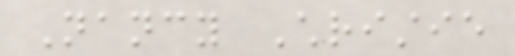Nancy Christie
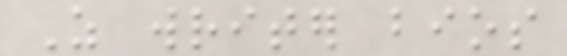As writer bios
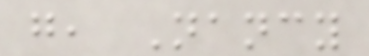go, Nancy
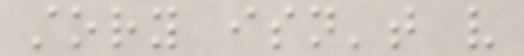story isn't very
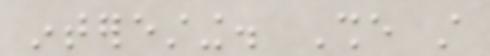interesting. She still
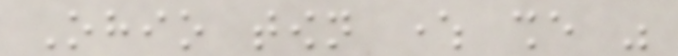Ohio town where she was
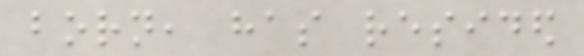born, has resided
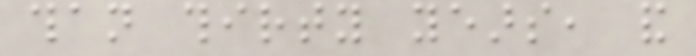than thirty years, and
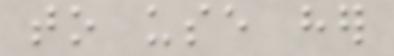to use her
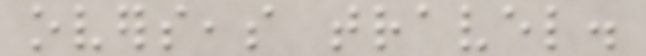overseas travel.
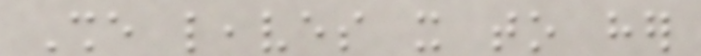She leaves it to her
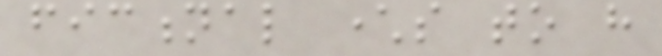fictional characters to have
